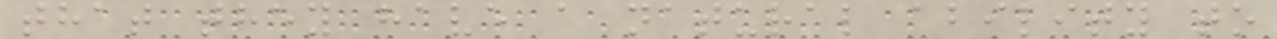that they have a natural ability to
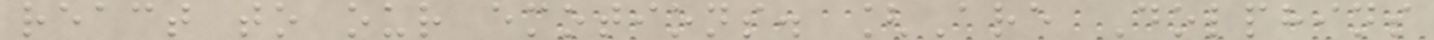react to our emotions. [Are Dolphins
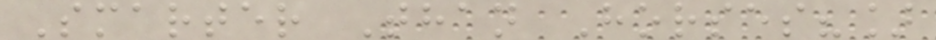Smarter Than Horses?]
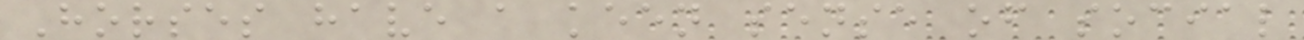Horses have a keen sense of social
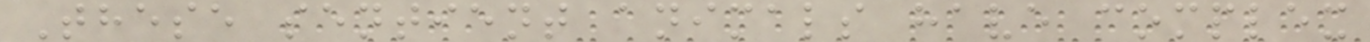These sentient animals have complex
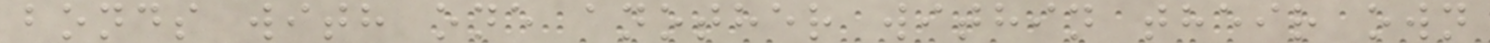bonds with one another within their own
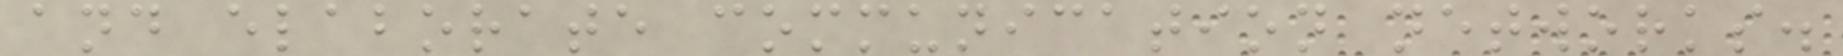and elaborate communication networks.
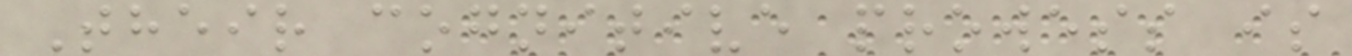Their cognitive prowess is
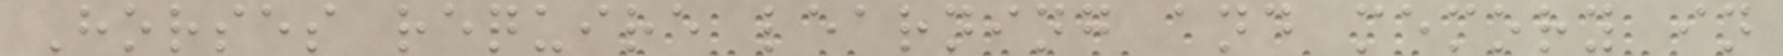Horses require learning and memory in
